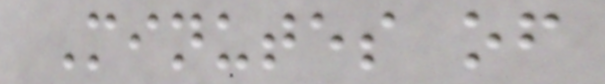Minutes of
